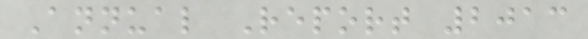Annual Report 2013
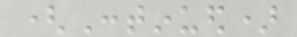(Continued)
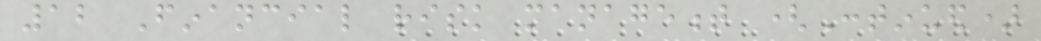12 Financial risk management (Continued)
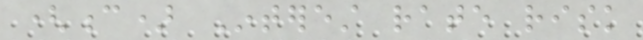(c) Interest rate risk
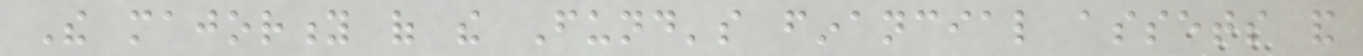The majority of the Fund's financial assets and
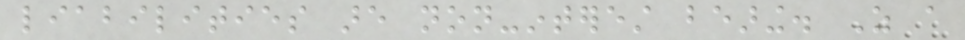liabilities are non-interest bearing. As a
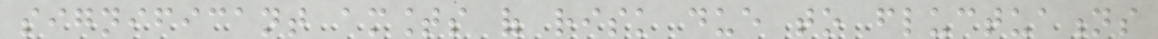significant amounts of risk due to fluctuations
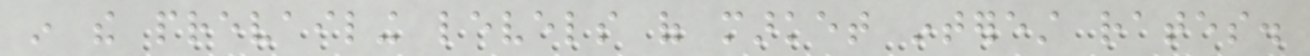in the prevailing levels of market interest rates.
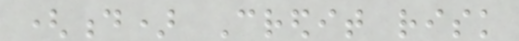(d) Credit risk
